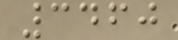3460
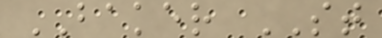BAKER ST
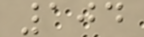104
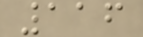116
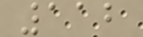112
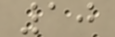10
